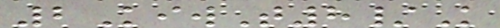2KiwT8/K
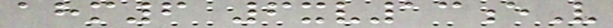ahm6 6xv13eV
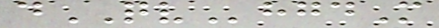dQVhgdM
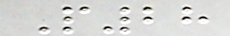P28
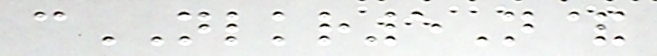cNLKR5N&
